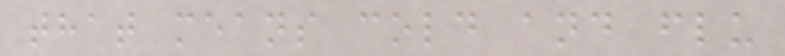that means cold and flu
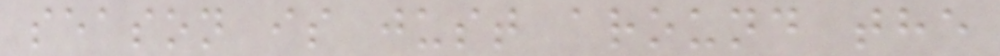season is just around the
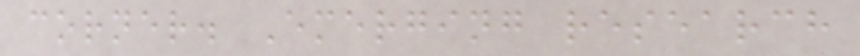corner. Emerging research
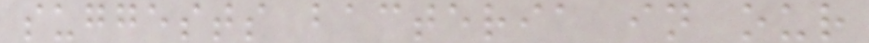suggests bacteria in our
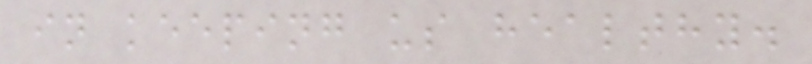in keeping us healthy.
